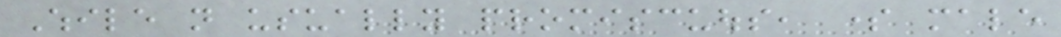While not usually promiscuous, some male
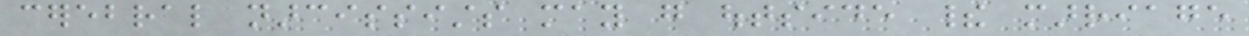cerebral narcissists may go outside their marriage
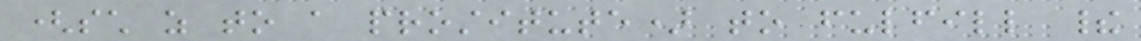(such as to a prostitute) to fulfill their
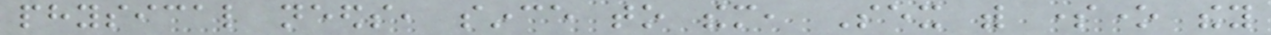physical needs, since to them, Sex with someone they
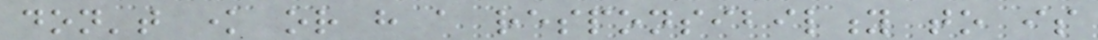don't know or have a responsibility to is
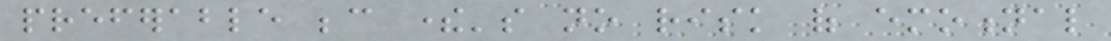preferable because there's no risk of emotional
